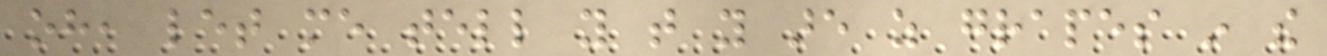oh, let me tell you that you are as grapes in the
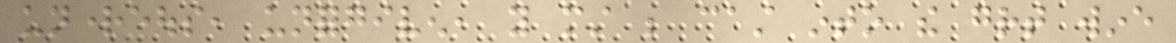unrighteous, unforgiven, you must be cast into the great wine
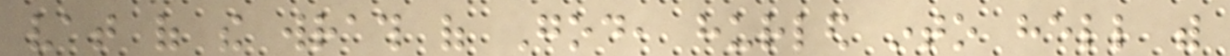vat of the wrath of God, hurled into hell with
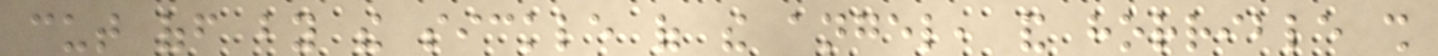cut off by the sickle of the angel, and horrible shall
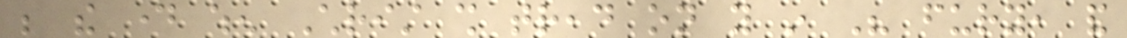be the day when Christ shall tread on you in His fury, and
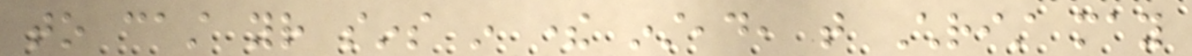to cast your sins in there instead, that Christ may
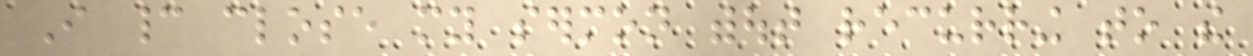I cannot close my sermon without recurring to the
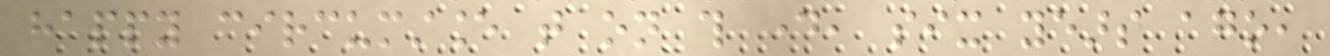happy circumstance that on this day, six years ago,
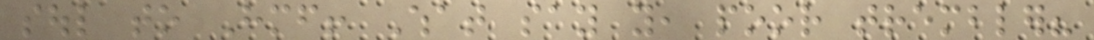soul to Himself! What say you, poor trembler?
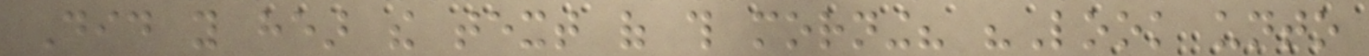Did you hear the text of this morning? "Look unto
